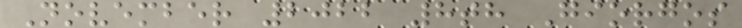November 2022 8th Giorgos
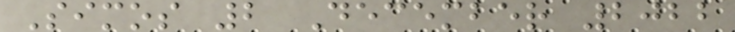Simos 2 December 2022
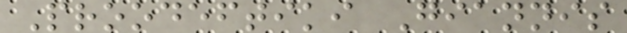Proodeftiki Giannis
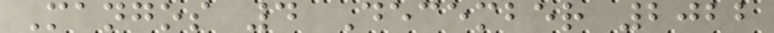Mangos 4 December 2022
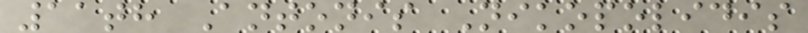11th Antonis Nikopolidis
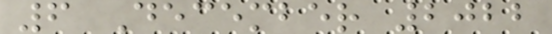6 December 2022
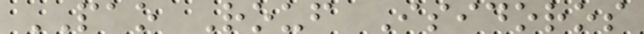PAO Rouf Isidoros
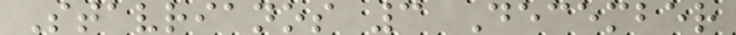Stavrianos 3 December
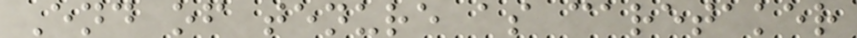End of tenure as caretaker
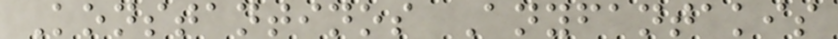Konstantinos Anyfantakis
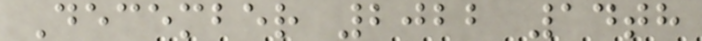December 2022 14th
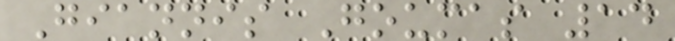Giannis Goumas 14
